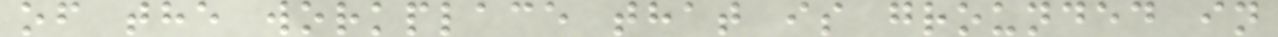of the workplace that is grounded in
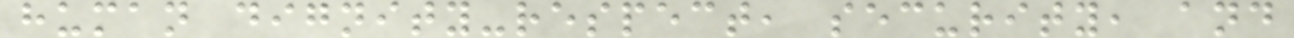human dignity-respect, security, and
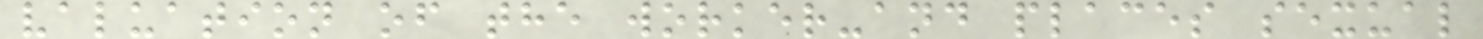valuation of the worker-and places sexual
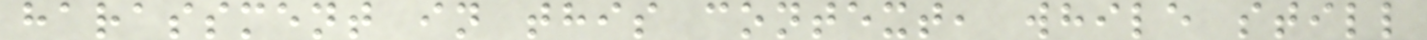harassment in this context, while still
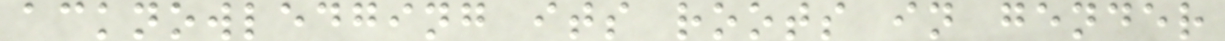acknowledging its roots in gender
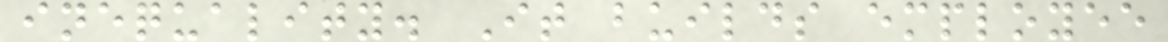inequality. It builds employee
